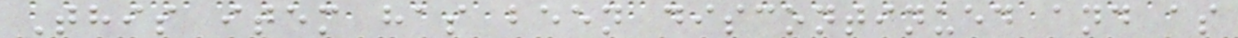This item has been discontinued and as
